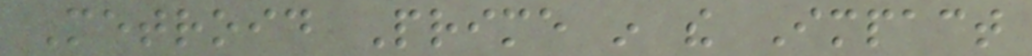Metroid Prime in the Impact
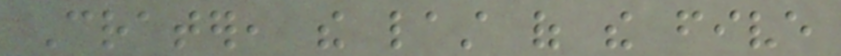Crater, the last of the five
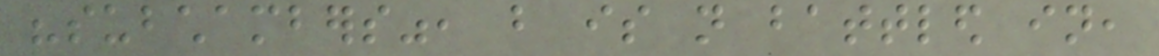"subchambers", but is not battled in,
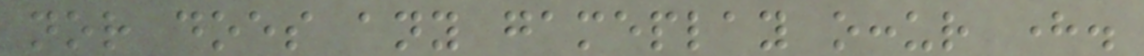nor does any gameplay occur here.
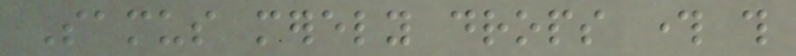Samus merely drops through this
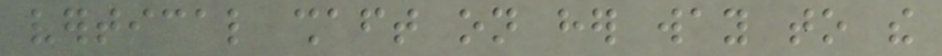vertical shaft on her way to the
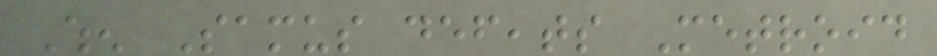When Samus defeats Metroid
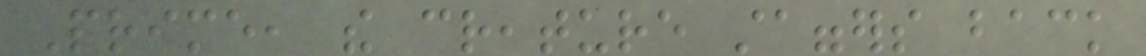Prime, the creature staggers back
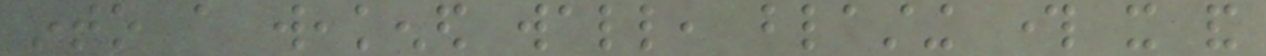into a weakened wall, blasting through it and
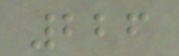226
